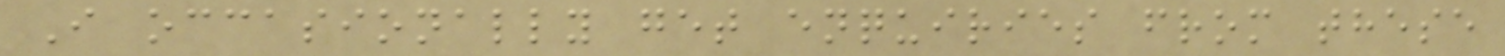I occasionally get enquiries from these
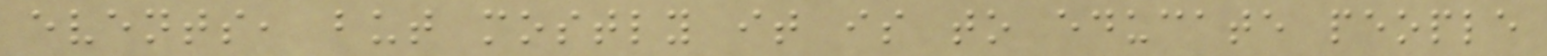events, but mostly it is to educate people
